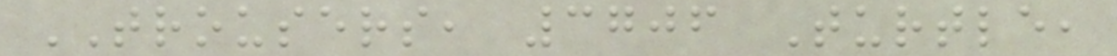TROUSERS, 3706 Turtle,
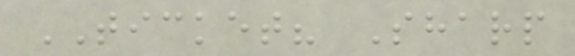TICKET? Sharp
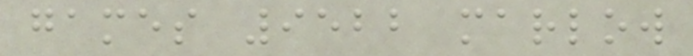games 9522 marlow
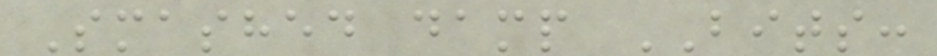Smashed damp BITS:
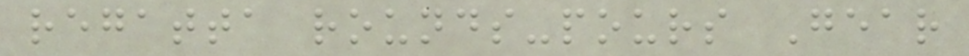regatta rounds-pours Gear
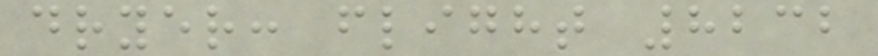dryer: flight 8232
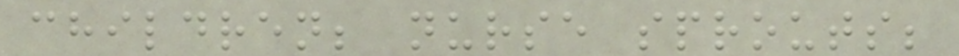children; nurse sprouts;
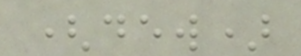(dew)
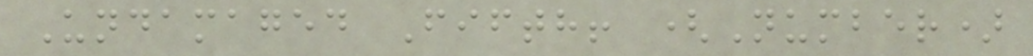Undamaged Fifth! (Number)
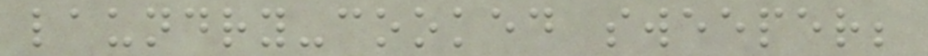laundry-cooked sweeper;
